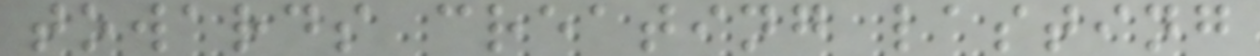towards creating lasting
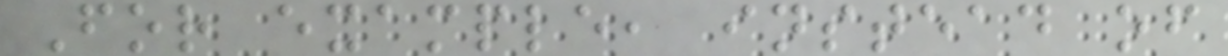For example, instead of
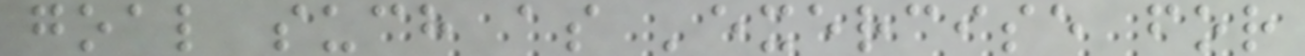goal such as 'exercise for
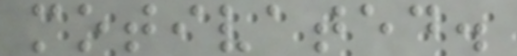motivated.
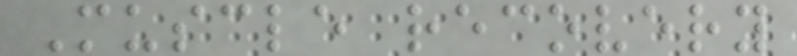Muscle recovery
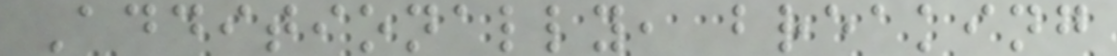Additionally, breaking
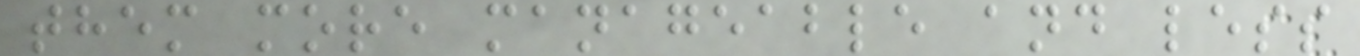them more manageable and less
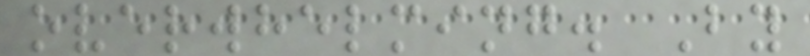overwhelming. By
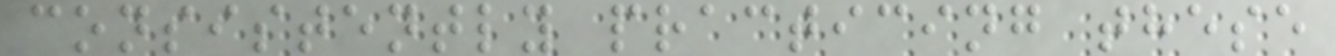consistently practicing these
